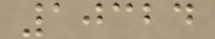10324
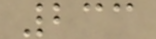233
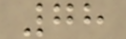78
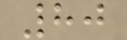80
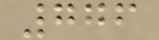776
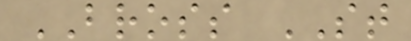BROSS ST
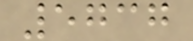5737
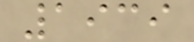1939
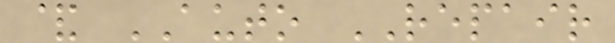& AUTO REPAIR
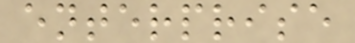enterprise
